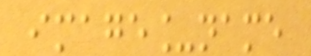image_name
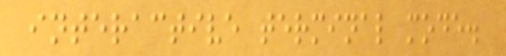interactive terminal mode.
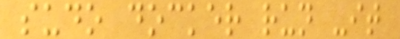sudo docker run -it
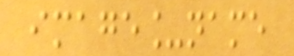image_name
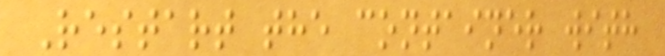Restart the container with
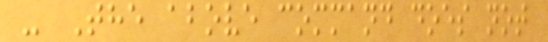- The above command does not
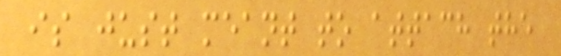is just meant to attach the
